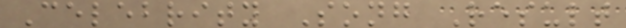Celebrity Song Result
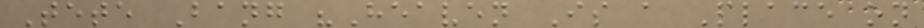Tete Bang "Heaven Is a Place on
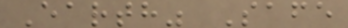Earth" Safe
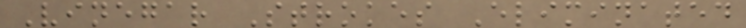Vinegar Strokes Eliminated
